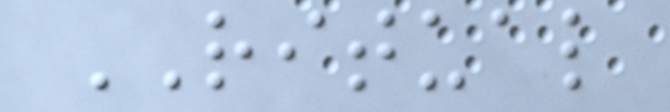RITUAL
